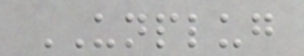UNPLUG
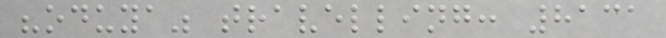"oduya" travelling: 8131
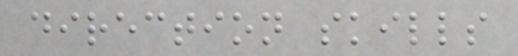direction skills
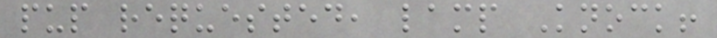pup requested, lamp Knock!
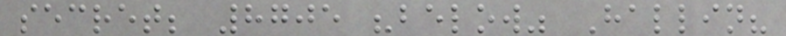secret; 8705 "below" Hallin?
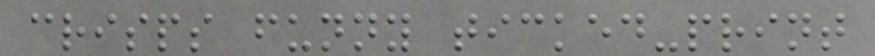crisps funny ticked-print
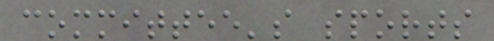committee's sports
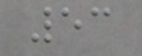53
